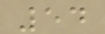54
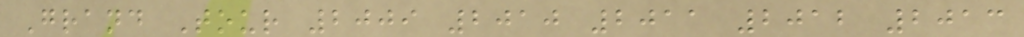Grand Tour 2009 2010 2011 2012 2013
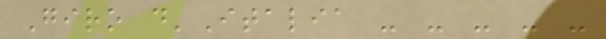Giro d'Italia - - - - -
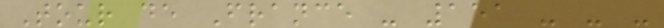Tour de France - 151 - - -
